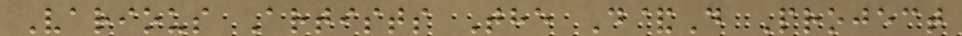Various Artists The D&D Project
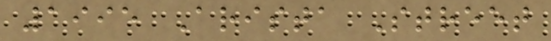1995 Arista Street
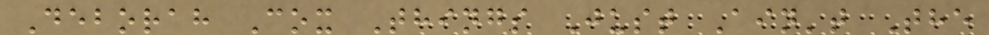Deborah Cox Things Just Ain't The
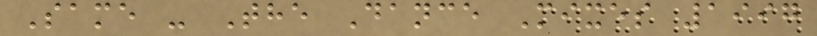Same - The Dance Mixes 1997
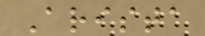Arista
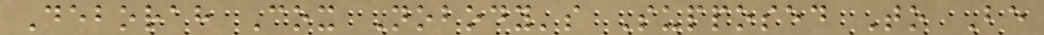Deborah Cox Nobody's Supposed To Be
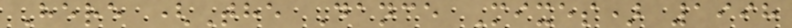Here (The Dance Mixes) 1998
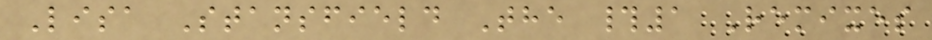Lisa Stansfield The #1 Remixes
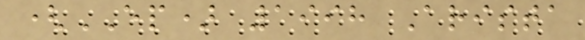(EP) 1998 Arista
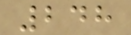248
